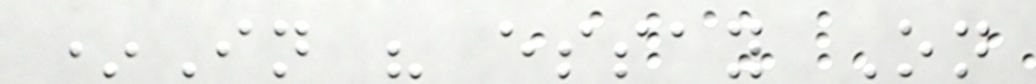*In his essay On
